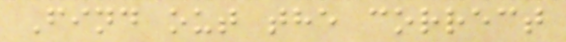Find out the correct
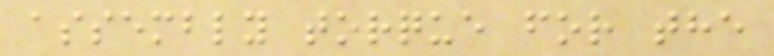assembly torque for the
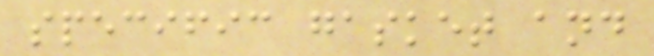specific gasket and
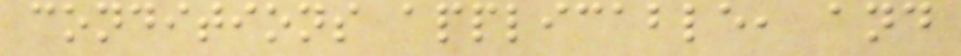conditions applicable, and
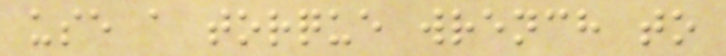use a torque wrench to
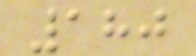180
